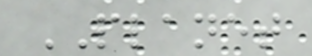PLANET
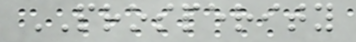PROSPERITY
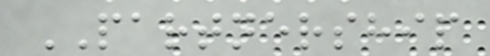PARTNERSHIP
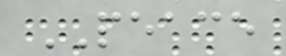PEACE
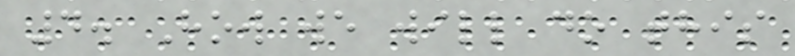4. How we will do this
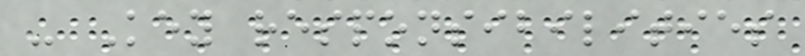- Key responsibilities
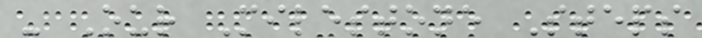- Our Milestone Steps
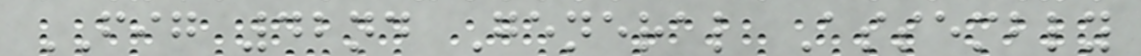FIG 42nd General Assembly
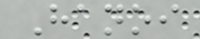Hanoi
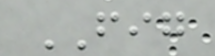FIG
